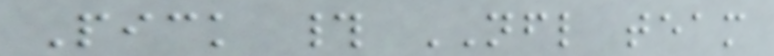Pick # NFL team
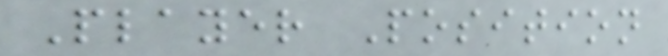Player Position
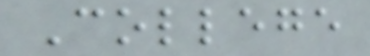College
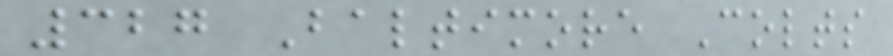327 Baltimore Colts
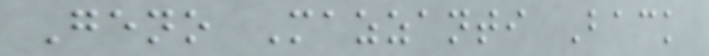Geno Mazzanti Back
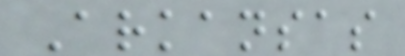Arkansas
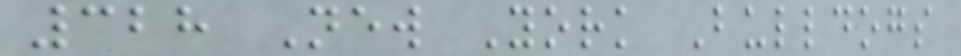328 New York Bulldogs
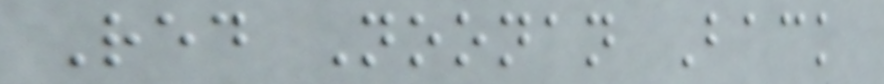Red Noonan Back
